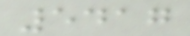5417
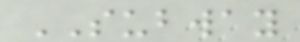SUBWAY
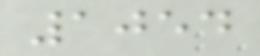1054
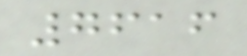7616
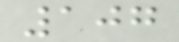107
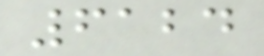6124
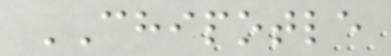CHIPOTLE
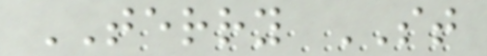TERRY ST
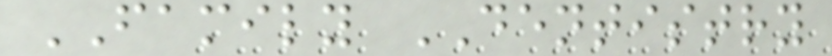FAMILY DENTISTRY
